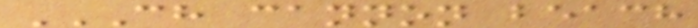CH CANNON BEACH
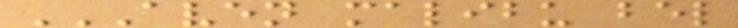AVEN MALIBU BEL
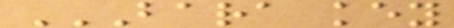BARA KEY
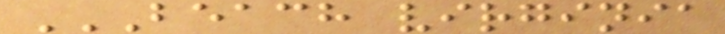BEACH VIRGINIA
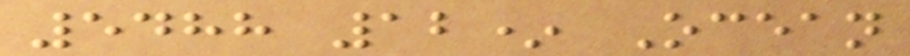5488 12* Ocean
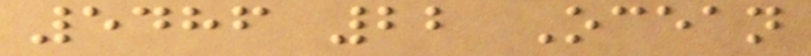5486 22 Ocean
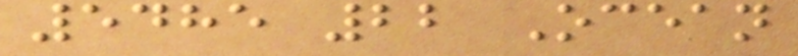5485 22 Ocean
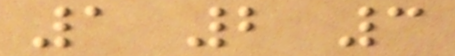1 2 3
